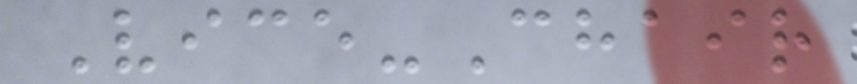Vice-Chair
